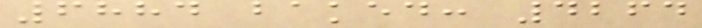6884 baked: 4264
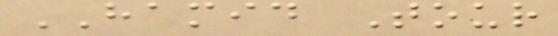HAMID Tour
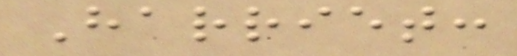Harriet:
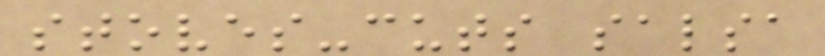stoves-cuts salsa
